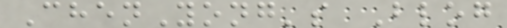ChenYong's Blog
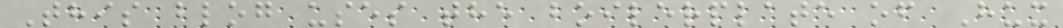This blog uses the boilerplate of Hux
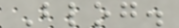Blog.
